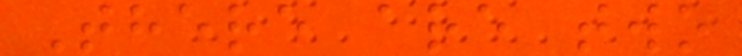There are two
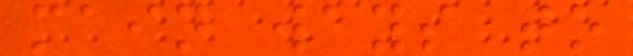main ways to
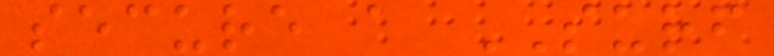secure a SURF
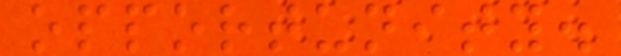opportunity.
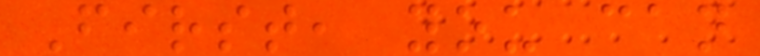First, you can
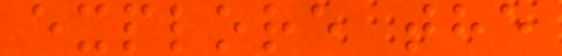explore the
